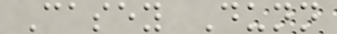Casey Dunn
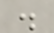.
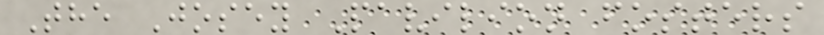The Josey Pavilion fosters
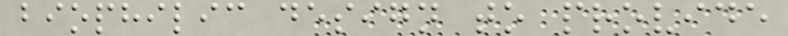biophilic design to provide
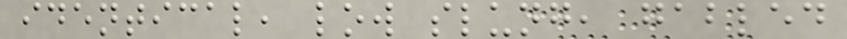identical, low slung, gabled
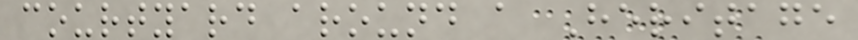courtyard around a Heritage
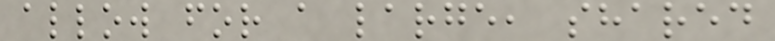allow for a large, shared
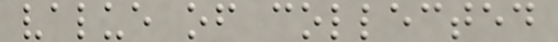value of collected
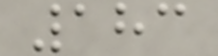183
